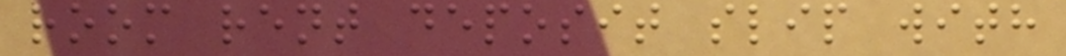room rent deposit slip with
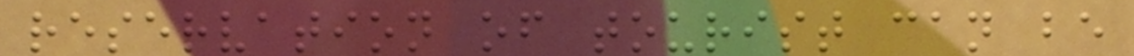reservation of tourist can be
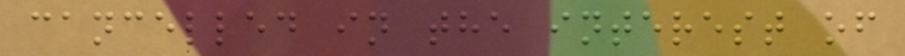cancelled in the interest of
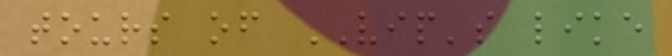tours of VIP's like
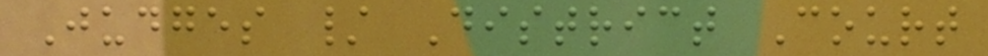Judges / District Court
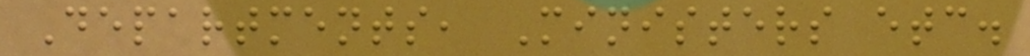Departments, Ministers etc.
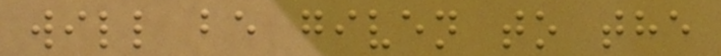will be given to the
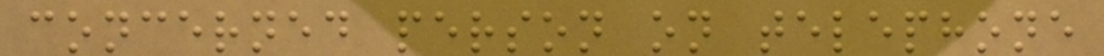concerned person on telephone
